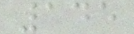145
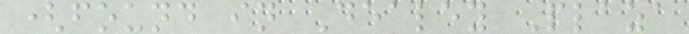(found in Dealey Plaza
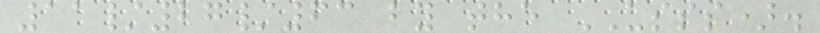11/27/63 by the USSS).
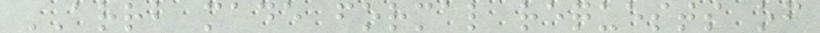ARRB made formal requests of
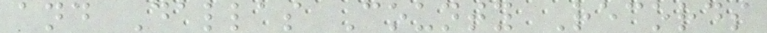and Dallas County Records
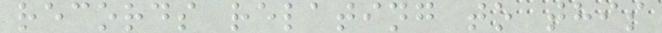records relating to this
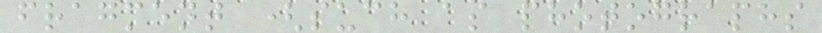fragment (such as photographs
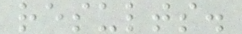results.
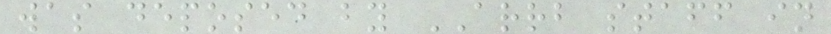was deposed by ARRB staff in
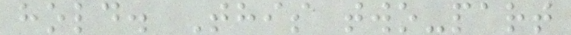hold. This two-part
